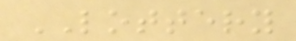LOTTERY
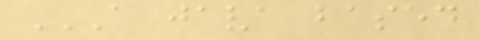A JAVA BASED
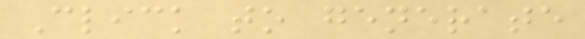Click to generate
